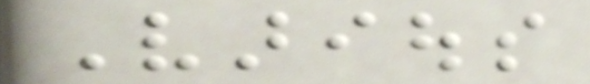Various
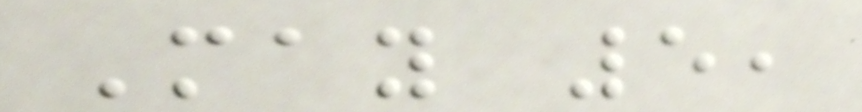May 5,
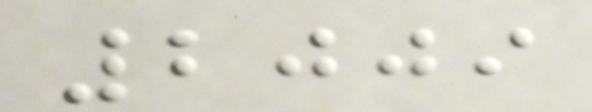2009
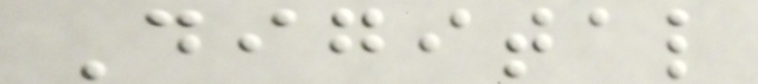Digital
